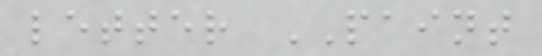letter PAINT
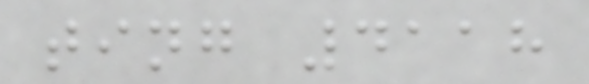ting 4118
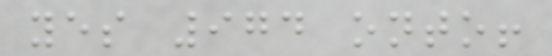yes 974 onto!
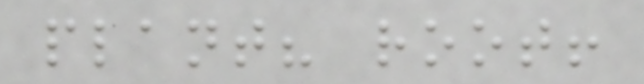plant? root!
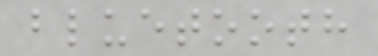bluetooth
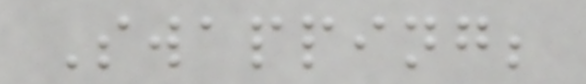Swapping;
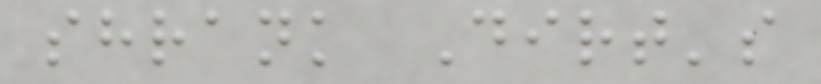shrank Dirt's
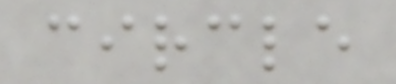circle
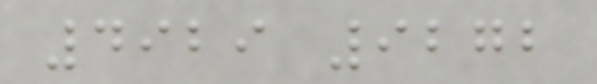4929 9272
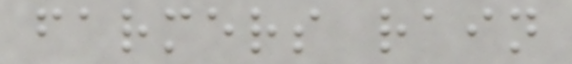farmers rain
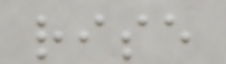rise
